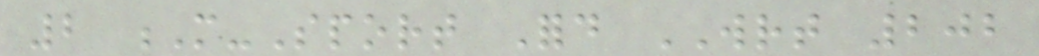2 M-Sport Ford WRT 202
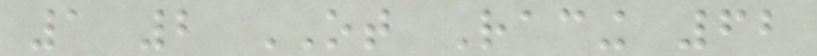1 2 OT Racing 62
